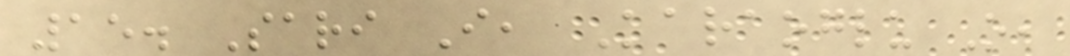15. Sari I, Karaoglu O,
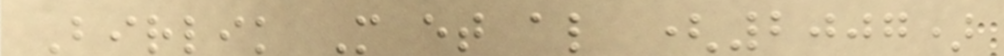Birlik M et al (2007)
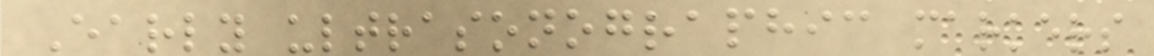Early ultrasonographic markers
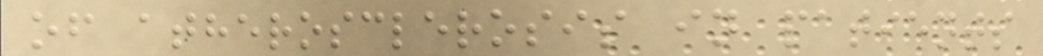of atherosclerosis in patients
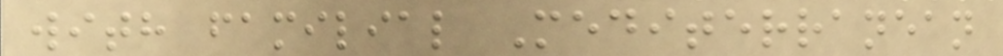with familial Mediterranean
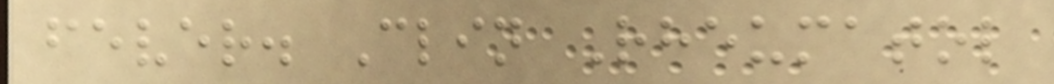fever. Clin Rheumatol
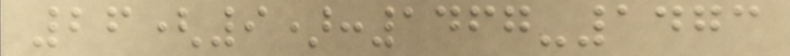26(9):1467-1473
